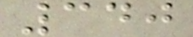340
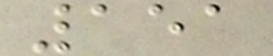151
